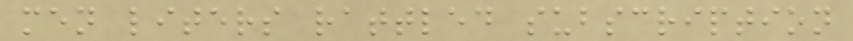men liters rattled subscription
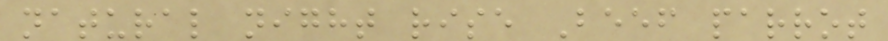natural night rise Beef parrot
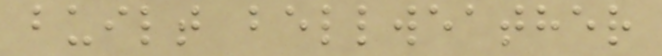built bellweather
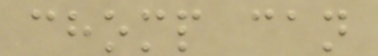chomp can
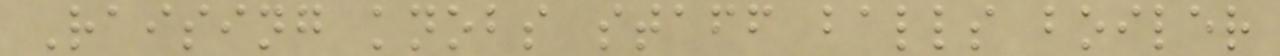Raising knobs staff balls boiler
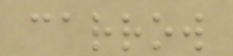carrow
